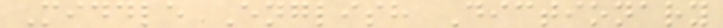Middle English Dictionary
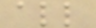all
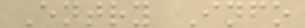Entry Info
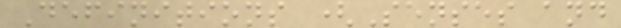Definitions (Senses and
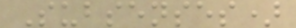Subsenses)
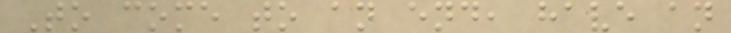To come to an end, have an
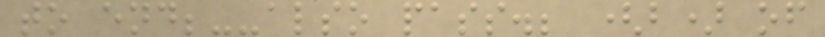to end;--also pass.; (b) of
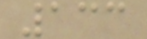133
